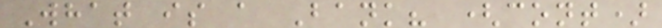What is a Bank? (cont)
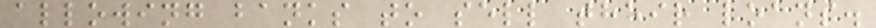allowing banks to sell their loans.
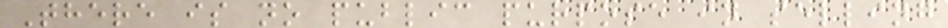There is no public purpose in selling
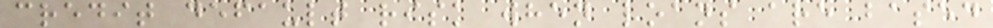credit default risk when loans are based
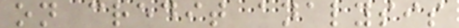on credit analysis
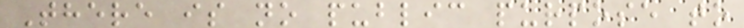There is no public purpose to
